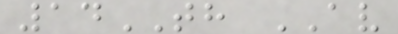14TH AV
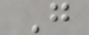G
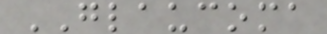GLAUCOMA
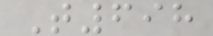T698
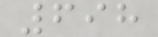698
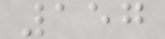157
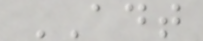ADT
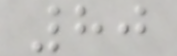80
